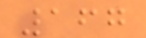167
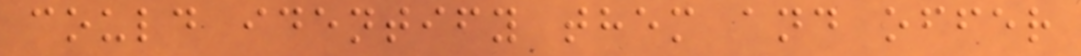could identify them and offer
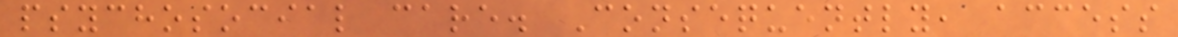psychosocial care. Consequently, access
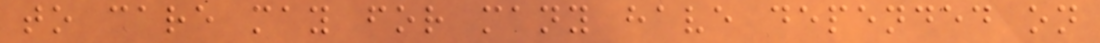to care may for many have depended on
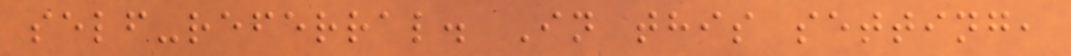self-referral. In this setting,
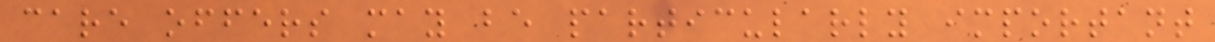care offers may be particularly important
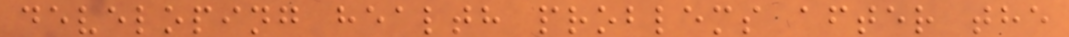developing health problems after the
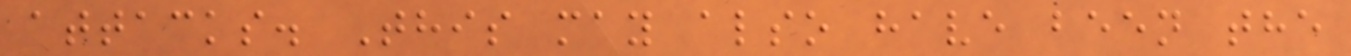attacks. This may also have been the
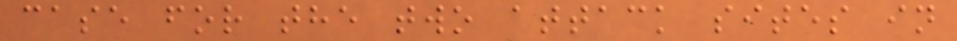case for the two attack sites in
